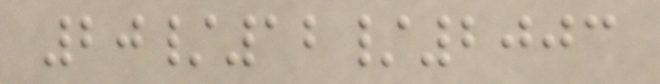20/12/2003
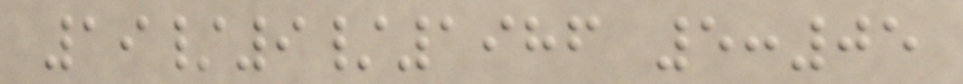19/9/1986 5:05
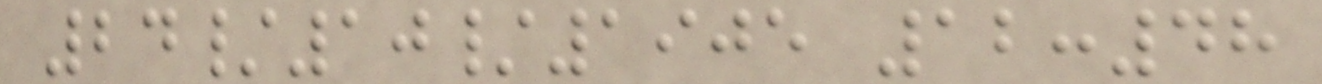24/10/1905 12:48
